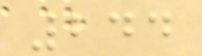244
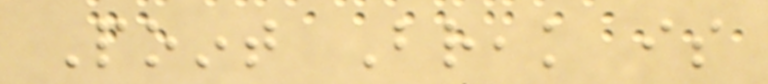Point Break is
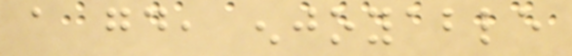a good, enjoyable
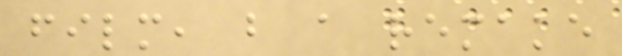film, but a remake
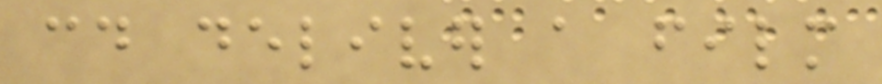could deliver a film
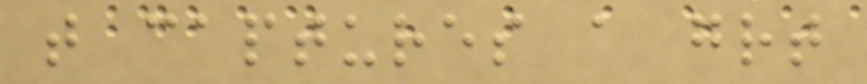that captures a great
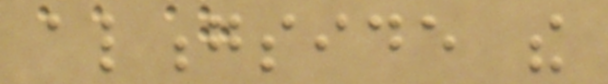alongside the
